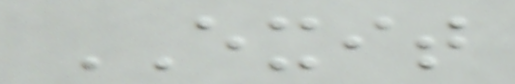EXIT
